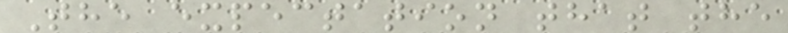The expectation that the
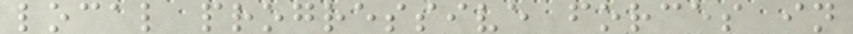local progressive forces in
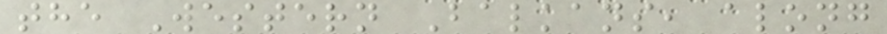the Western Balkans, along
